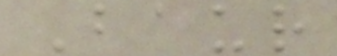Baur
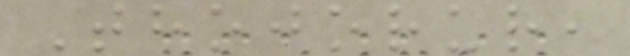Thojorur,
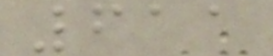611
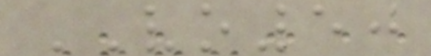VO50
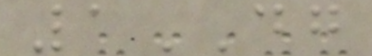1DG
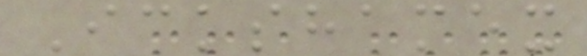Ickshamex
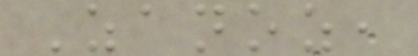Zanoz,
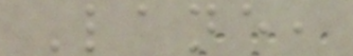Lane,
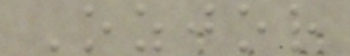Ozjor
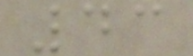43
